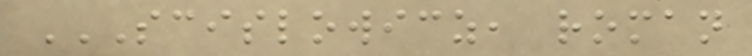SCISLOWICZ, ROMAN
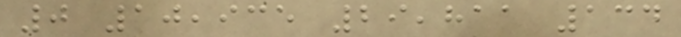0 10,935 29,811 134
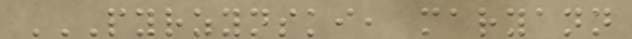PYRZYNSKI, MARYANN
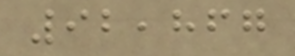92,867
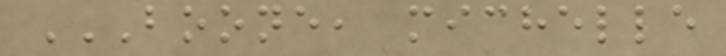BOONE, MICHELLE
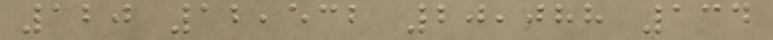120 12,532 20,088 134
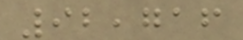92,716
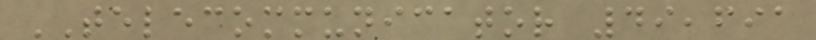TELECOMMUNICATOR 49,691
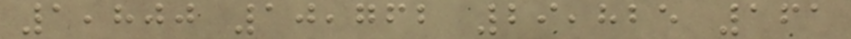1,800 10,762 29,825 161
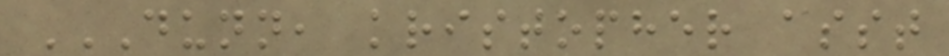DUNN, KRISTOPHER ASST
